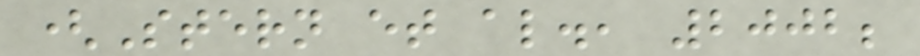(Stern et al., 2002;
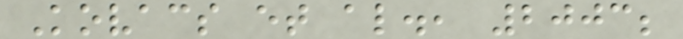Kovacs et al., 2003;
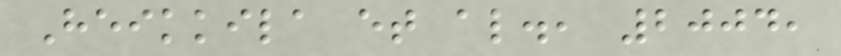Heikkila et al., 2004,
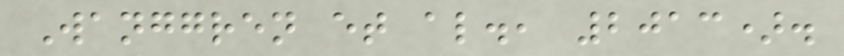Wanggren et al., 2013).
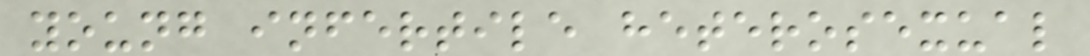young infertile heterosexual
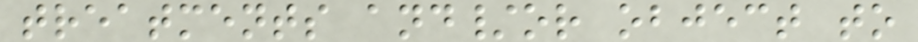treatments and/or object to
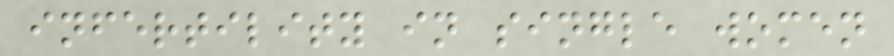infertility in single women
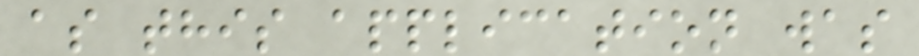as this application was
